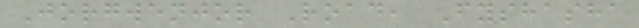Jorgwenjor Road, Fyshasha
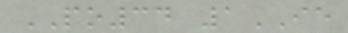PO34 1IE
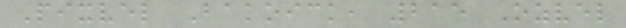Pixvel Bakoick, 215 Ozvel
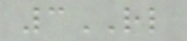3RL
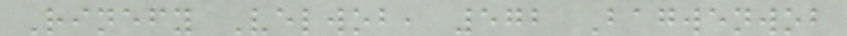Rinefy Velwob, 572 Bagwenwob
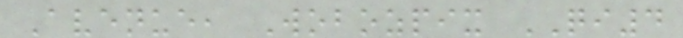Avenue, Wobozpix QI4
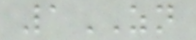1ZN
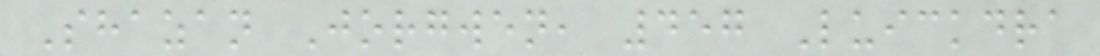Shazan Jorgwen, 457 Luickdra
